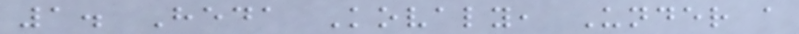1. Heda Kovaly, Under a
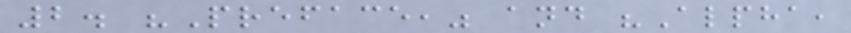2. "Preface," and "Alpha,
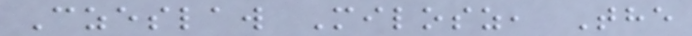Czeslaw Milosz, The
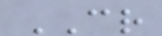CR
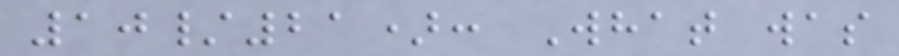10/21): What was
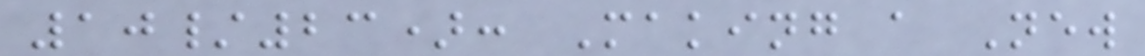10/23): Making a New
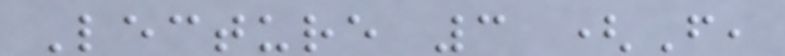Lecture 3 (F,
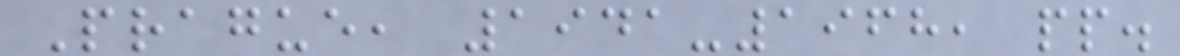Prague, 1941-1968, pp.
